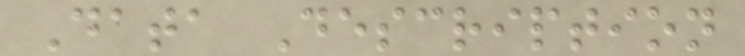Data Description
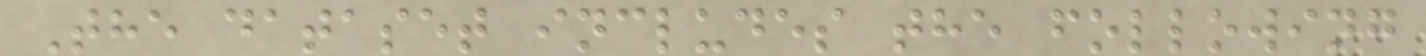The dataset includes the following
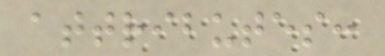attributes:
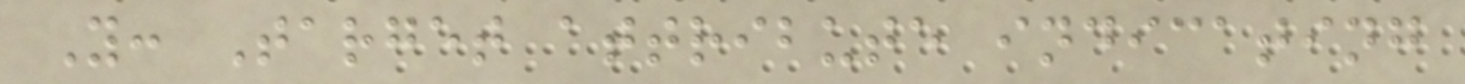Y: Target attribute indicating
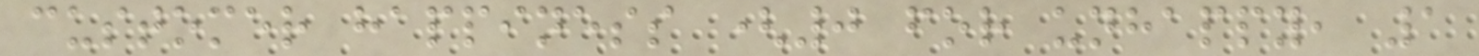customer happiness (0 for unhappy, 1
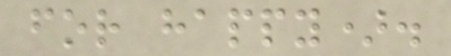for happy).
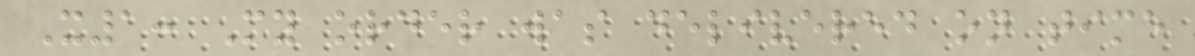X1: My order was delivered on time
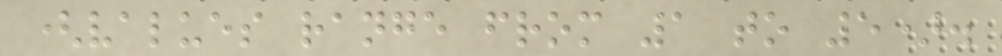(values range from 1 to 5).
